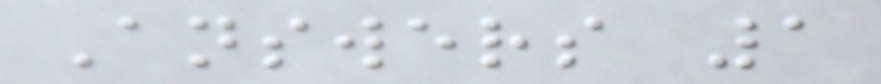Answers 1
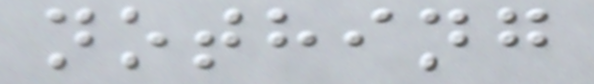nothing
